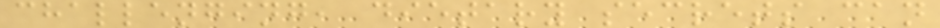challenging, dietary secrets can
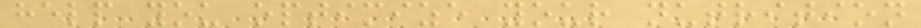help you optimize your nutrition
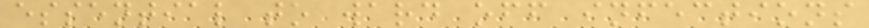essential to ward off infections
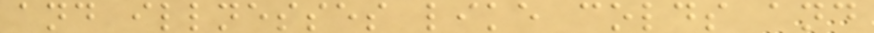and illnesses like colds and
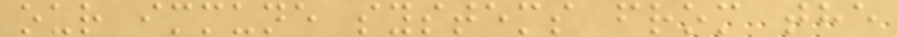our immune systems from the
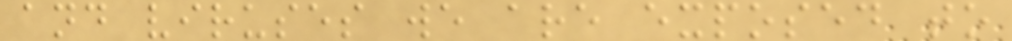and viruses we are exposed to
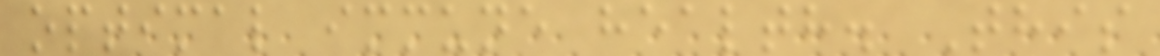optimal immune health. This
